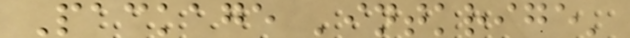Package 'intkrige'
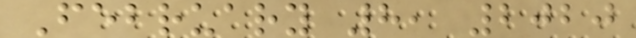February 8, 2020
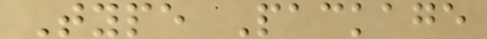Type Package
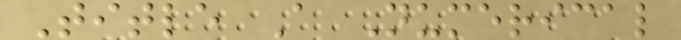Title A Numerical
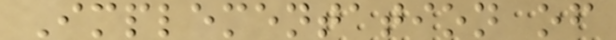Implementation of
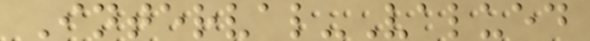Interval-Valued
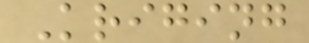Kriging
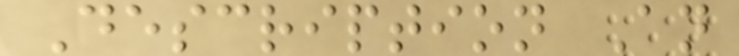Description An
